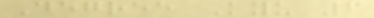Degree Kyu 6
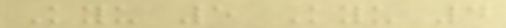Kyu 5 Kyu 4
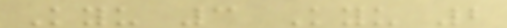Kyu 3 Kyu 2
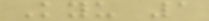Kyu 1
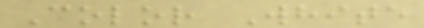Color White
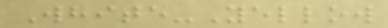White-Yellow
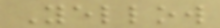Yellow
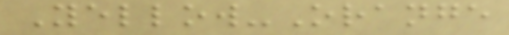Yellow-Orange
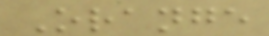Orange
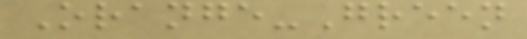Orange-Green
